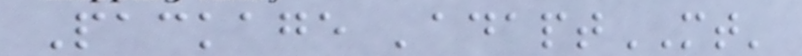Package 'adaptMT'
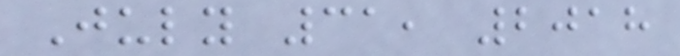July 31, 2018
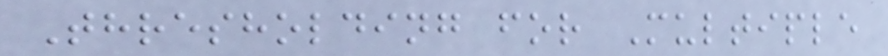Thresholding for Multiple
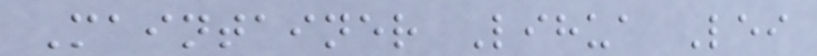Maintainer Lihua Lei
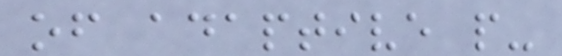of adaptive p-
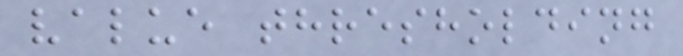value thresholding
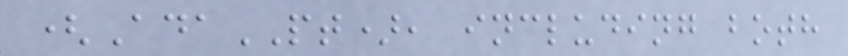(AdaPT), including both
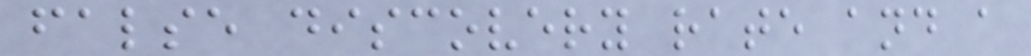false discovery rate and a
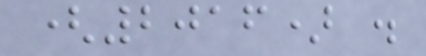(2016) .
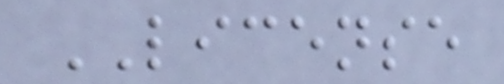LICENSE
